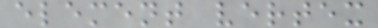element vertex
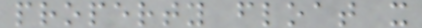property float x
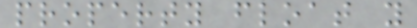property float y
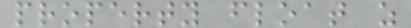property float z
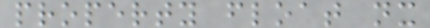property float nx
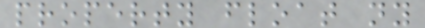property float ny
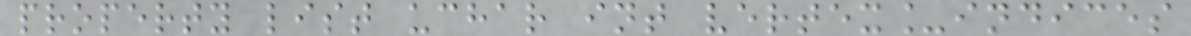property list uchar int vertex_indices
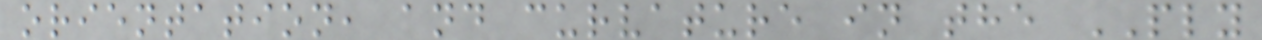orientation, and curvature in the PLY
